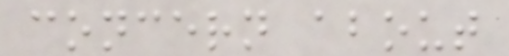concern about
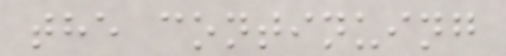the continuing
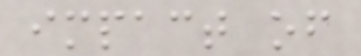impact of
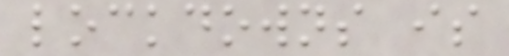lockdowns is
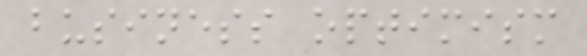business optimism
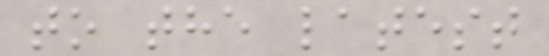to the latest
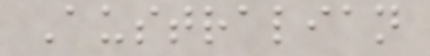Australian
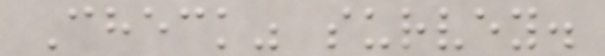Check" survey.
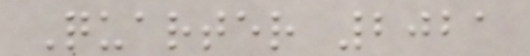Quarter 2021
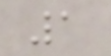1
